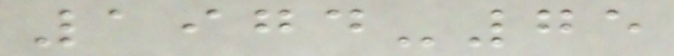1974-75
